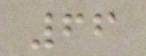66
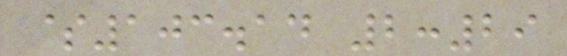$103.14 2:29
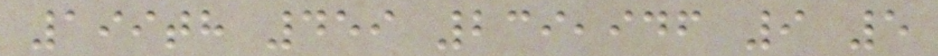199th 459 239,946 9 5
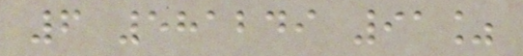6 581249 91%
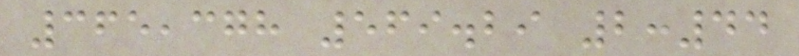365,378 569.29 2:44
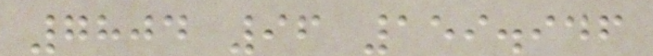7804 96 159.946
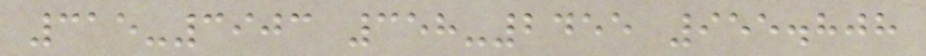315-3903 358-2455 955.808
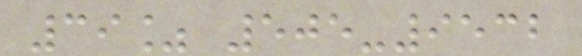39% 505-9532
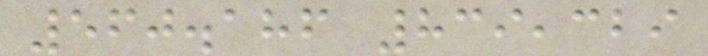560.186 839,329
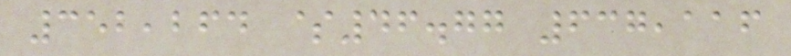352,264 $46.77 637,116
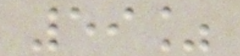59%
